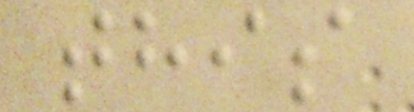this
